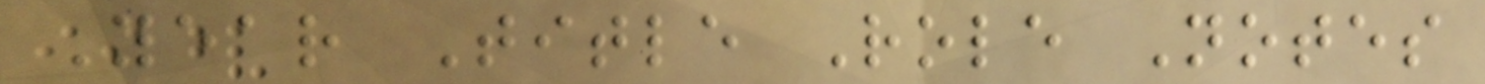Year Title Role Notes
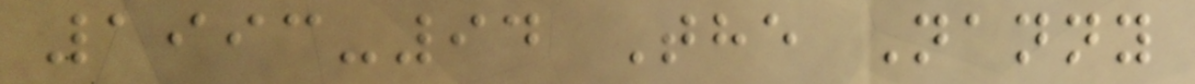1993-94 The Nanny
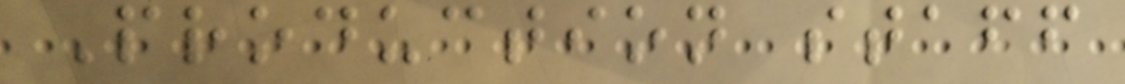Production staff
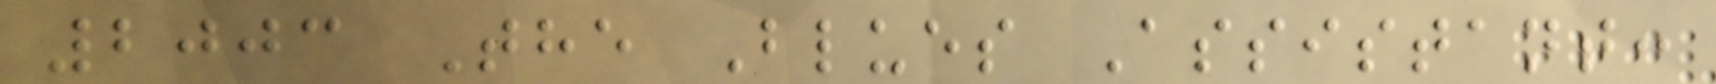2003 The Blues Assistant:
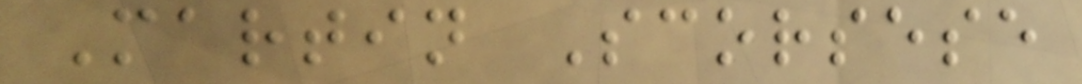Martin Scorsese
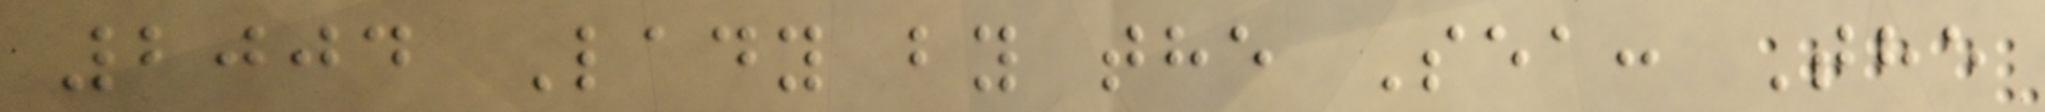2004 Lady by the Sea: The
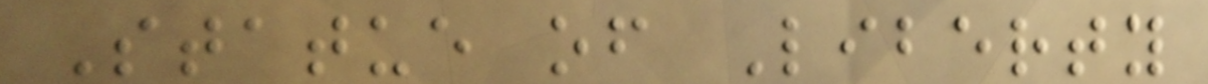Statue of Liberty
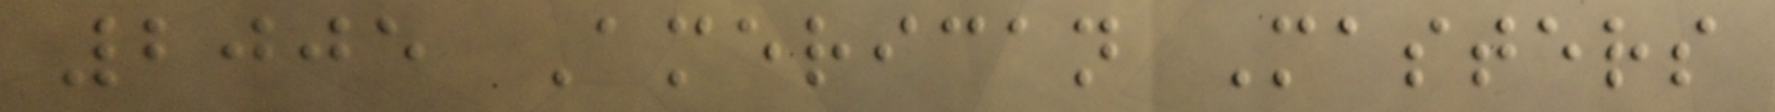2005 American Masters
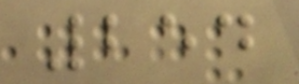254
